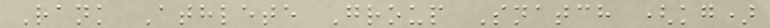Rank Athlete Group Snatch (kg)
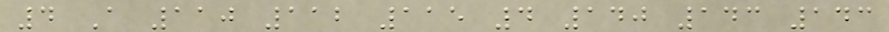4 A 110 112 115 4 140 143 143
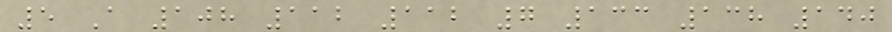5 A 108 112 112 7 133 138 140
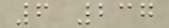6 237
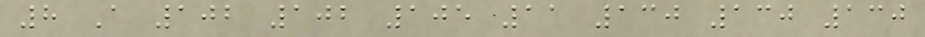8 A 102 102 105 11 130 130 130
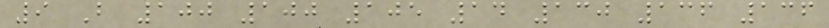9 B 100 100 105 14 130 136 136
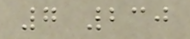7 230
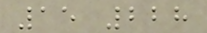15 228
